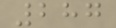287
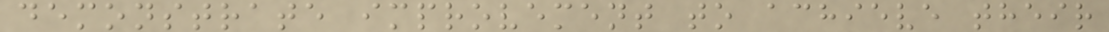demonstrate improvement to achieve their
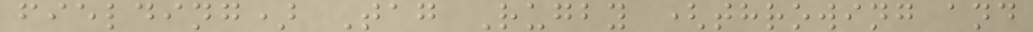fielding) Tag Rugby (throwing and
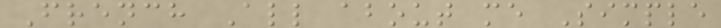French All about me Simple
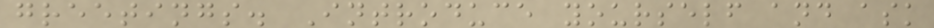greetings. Introduce yourself and ask
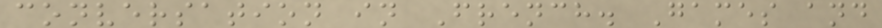conversation in French. Games and
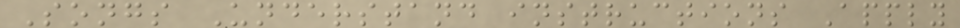Songs Understand instructions Apply
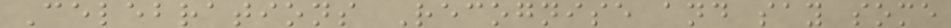Celebrations Recognise and say some
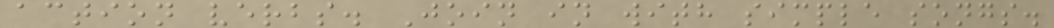action verbs. Join in with simple songs.
